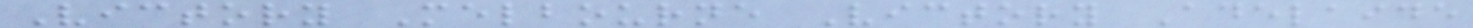Victory Melbourne Victory Adelaide
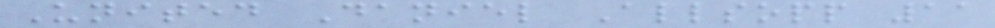United Daniel Allsopp 11
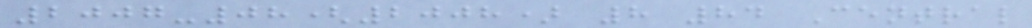2007-08(2008) 8 84 Central
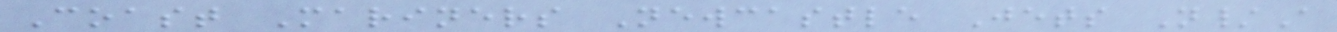Coast Mariners Newcastle Jets N/A
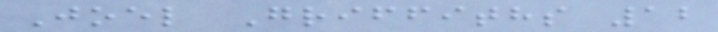Joel Griffiths 12
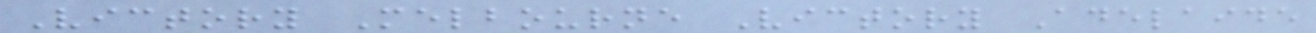Victory Melbourne Victory Adelaide
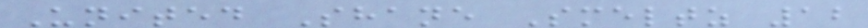United Shane Smeltz 12
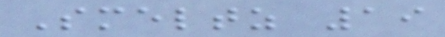Smeltz 19
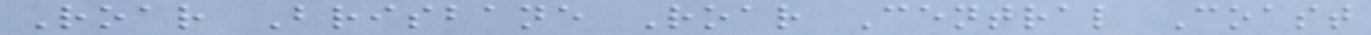Roar Brisbane Roar Central Coast
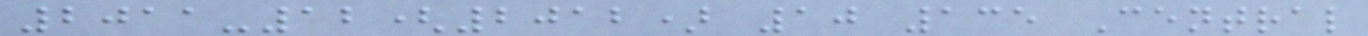2011-12(2012) 10 135 Central
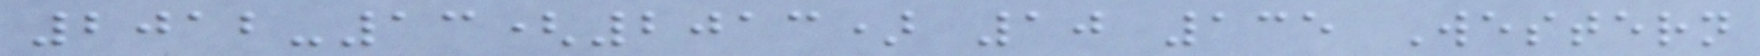2012-13(2013) 10 135 Western
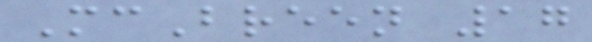McBreen 17
